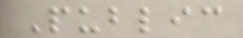Public
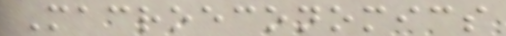Macroeconomics
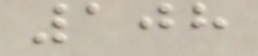108
